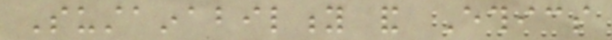Sustainability and Ethics
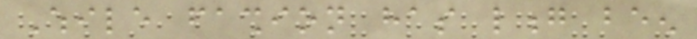While fashion has long been
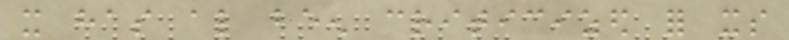it has also been criticized for its
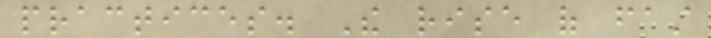practices. The rise of fast
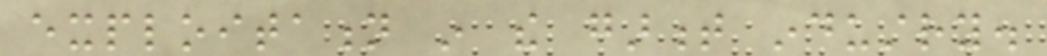exploitation in the garment industry.
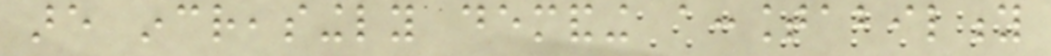are increasingly demanding accountability
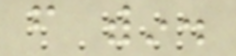from within.
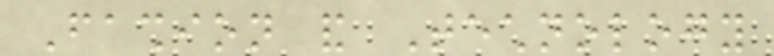Fashion and Technology
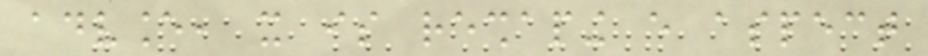advance, it is reshaping every aspect
